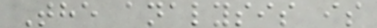The analysis is
